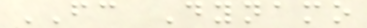FC Dynamo
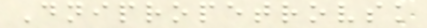Dnipropetrovsk
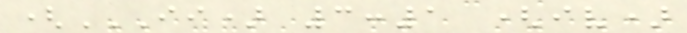(II) 3:1 (IV)
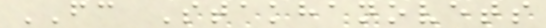FC Stakhanovets
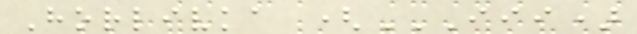Horlivka (III)
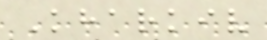Kharkiv
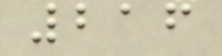216
